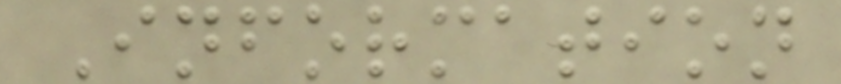Information
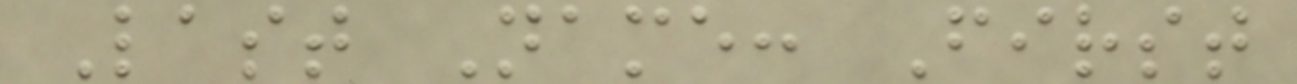Last Name: First
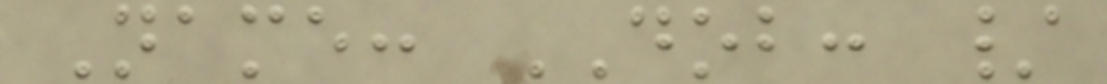Name: DOB: /
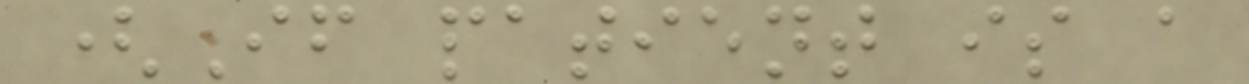(If patient is a
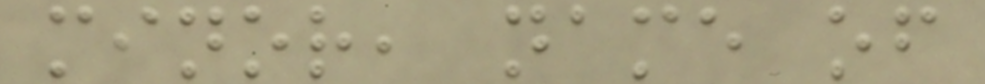minor, name of
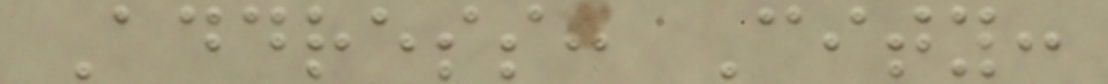Address: City:
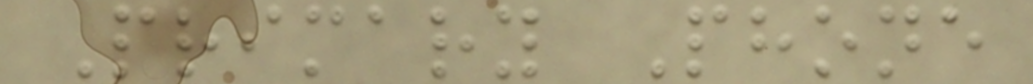Primary Phone
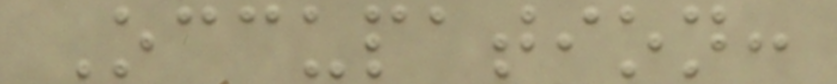Occupation:
